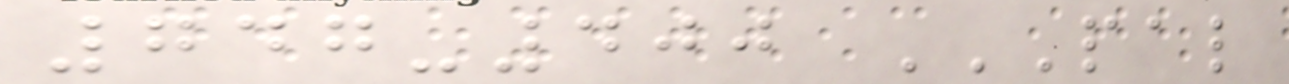747-400 PAL
